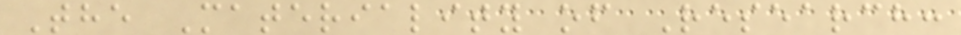The Materiality of Research:
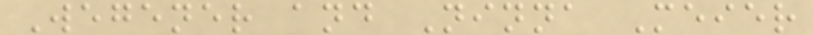Wegener and Ninna Meier
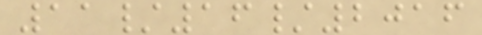11/16/2016
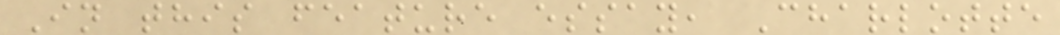In this feature essay, Charlotte
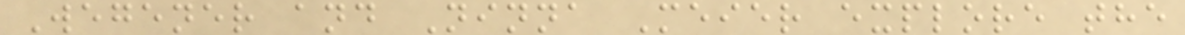Wegener and Ninna Meier explore the
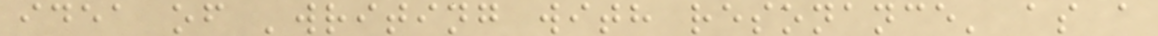idea of 'writing with resonance' as a
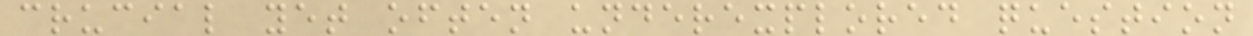crucial yet often underexplored question
